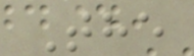The
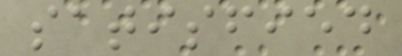satisfied
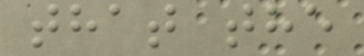that the
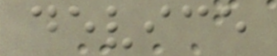device
